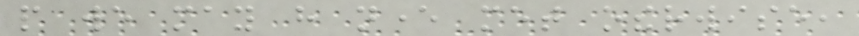people we may have never met otherwise,
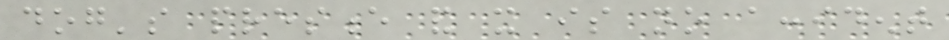dog's presence and it is no accident
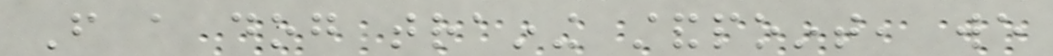From a dog training standpoint, we
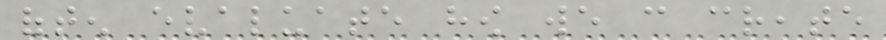often evaluate how we can create
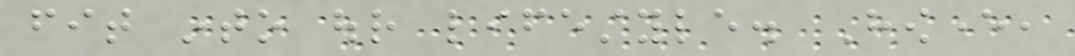fit into our lifestyle. However,
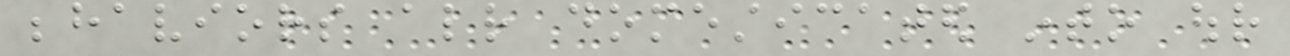behaviors already domesticated into our
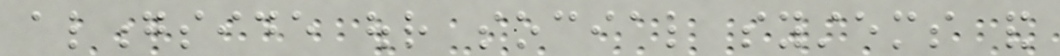alongside our social systems and
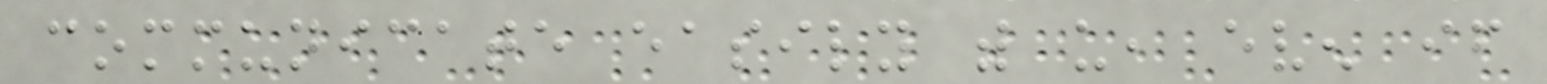communicate easily with us, even if
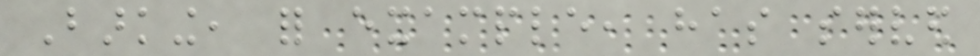Barking, for example, has served
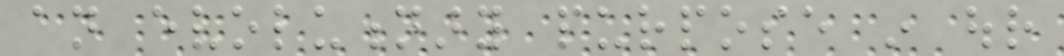an evolutionary purpose in our
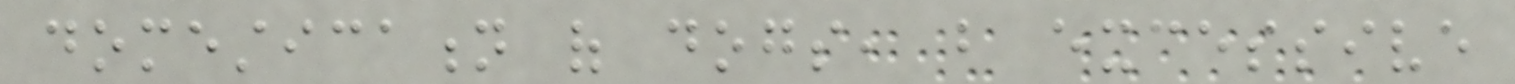domestication of dogs, but excessive
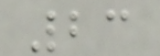23
